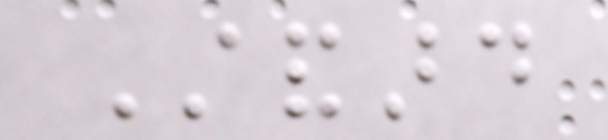Standard
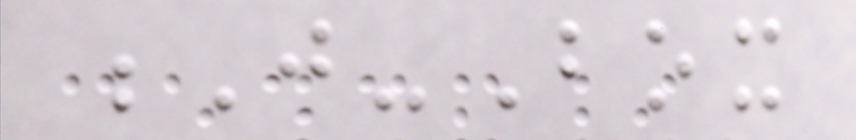J-Box
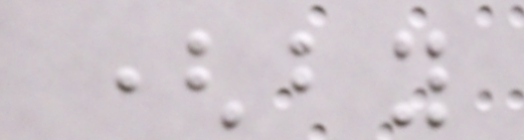(by
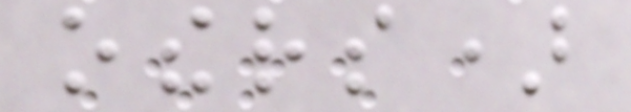others)
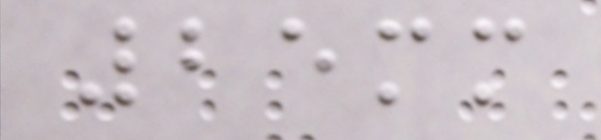25mm
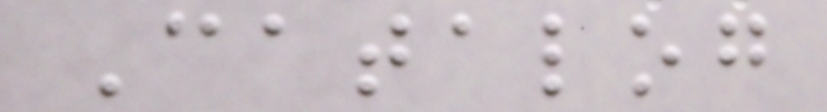Catalog
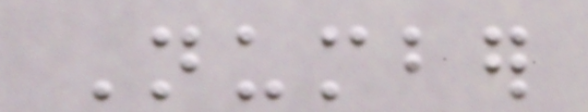Number
